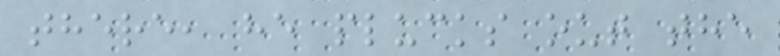there, he plucks out the
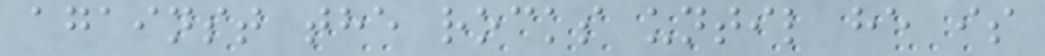against the rocks until he is
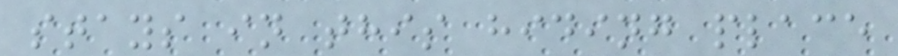stays in this hiding place
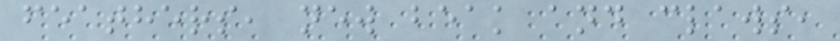feathers, new beak and claws,
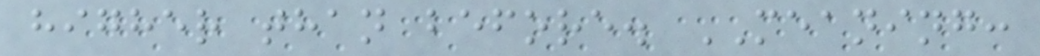higher than before. MEANING:
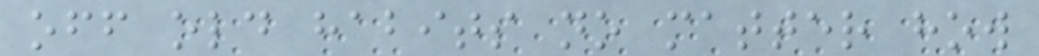off old habits no matter how
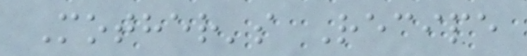Mother's Recipe
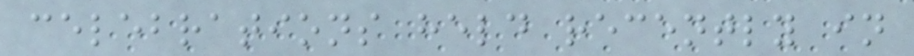celebrations held recently in
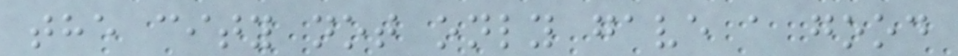the city not only gave a good
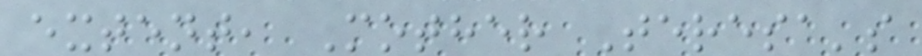extent, Mother Teresa's
